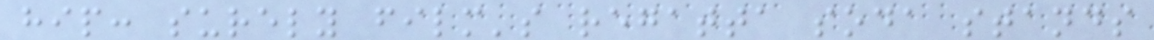hip: surely film's regatta soda stands
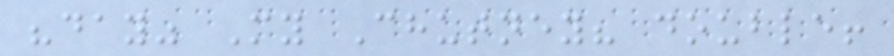"day" My Chutney? double!
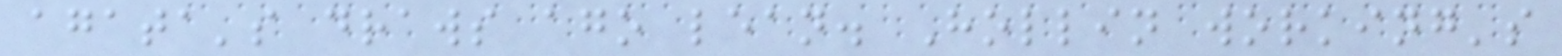agata's draws ago lean. Hollin working's
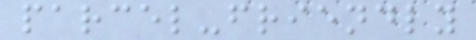parcel-friendly
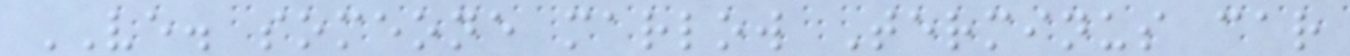VE. someone marlow Terminus car
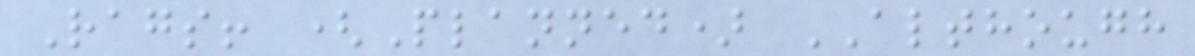Rags! (Planned) ALTHOUGH
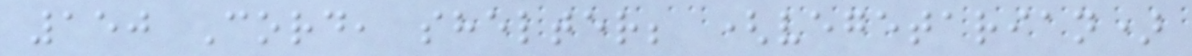150 Cord, shelter; (vegetarian)
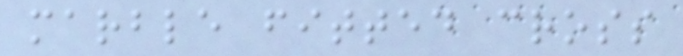marble fitted cross
